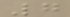7
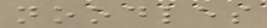noodles
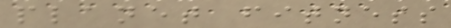planet fitness
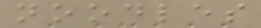noodles
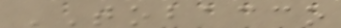TOBACCO
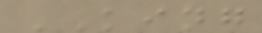KING
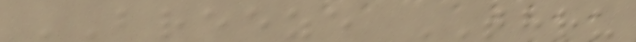BREEZE THRU
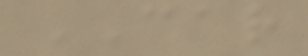CAR
